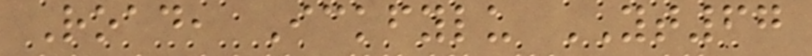Road, Ickfylu YT67
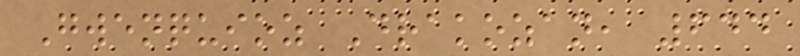Gwenquioz Drakozan, 644
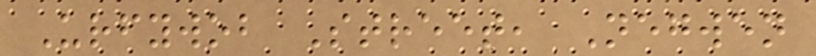Urfywob Street, Negwen
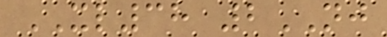XL38 2NJ
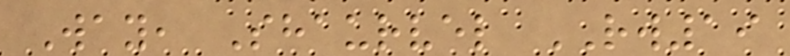Way, Shaurvel RW19
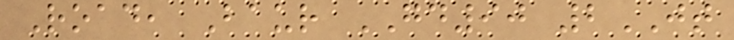Road, Baur GD90 2JT
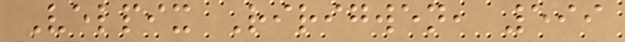Velpix Ririgwen, 599
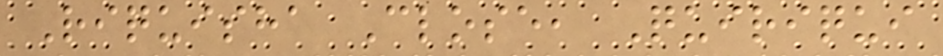Riquisha Close, Quiriqui
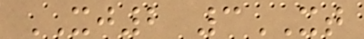XJ2 3XT
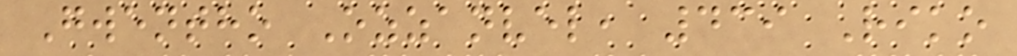Gwentho Ozzanvel, 439 Riko
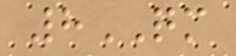8QM
